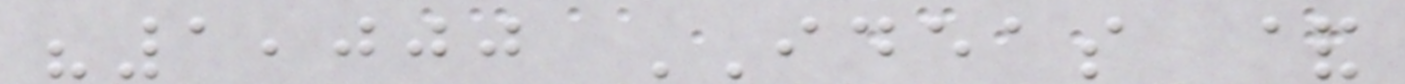"1,000 IDEAS &
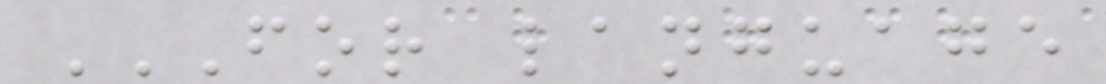FOR LANGUAGE
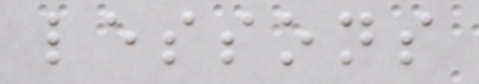lessons
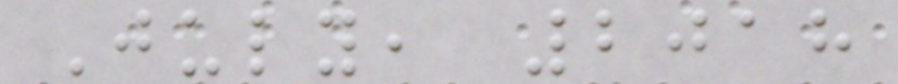July, 2018
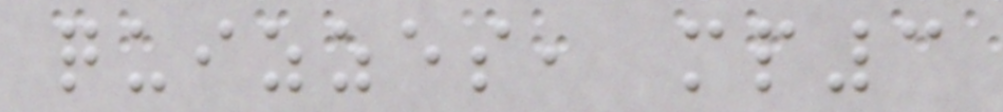quizzes, mp3
